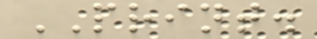PRINT.
